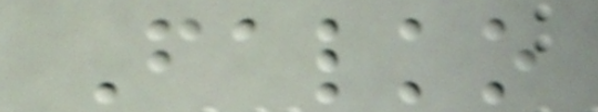Falko
